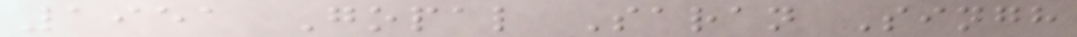1951 Gopal Saran Singh
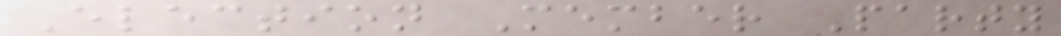Election Member Party
